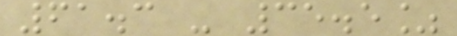61.3 - 35.5%
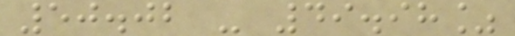50.02 - 49.98%
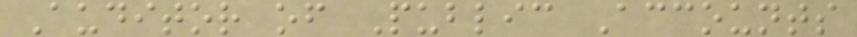Auditor of Public Accounts
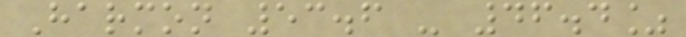Harmon 53.6 - 46.4%
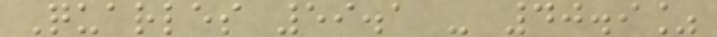Quarles 59.1 - 40.9%
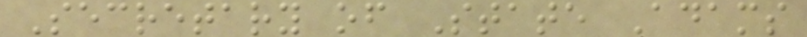Secretary of State Adams
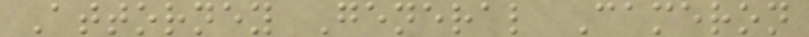Attorney General Cameron
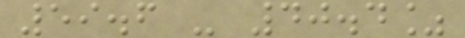59.6 - 40.4%
